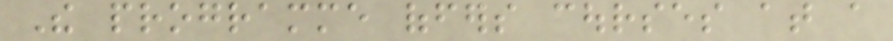The programme offers courses at a
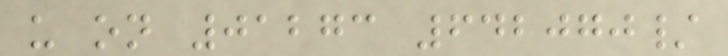us on 01273 642070/
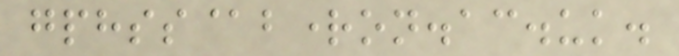gphss@brighton.ac.uk.
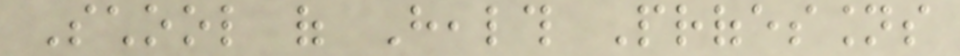School of Health Professions
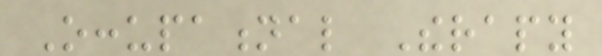Occupational Therapy
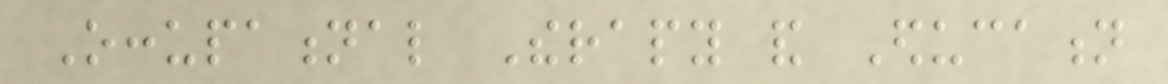Occupational Therapy and Education
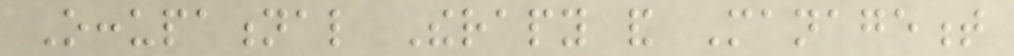Occupational Therapy and Management
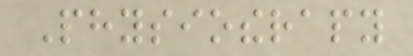Physiotherapy
